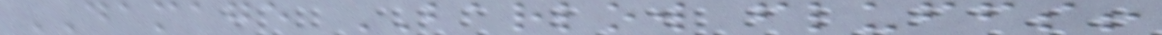DAMAGE BARLOW fluffs!
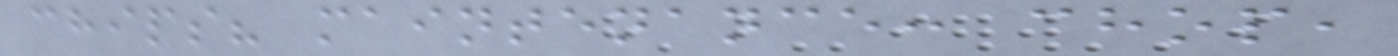chips? maintenance: chop,
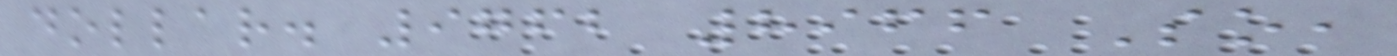dollar. 9762 8966 So,
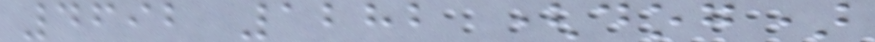4692 1282 (dog)
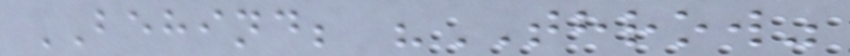BEHIND; "THROW"
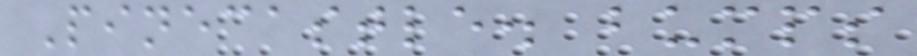Pinecastle. bumps
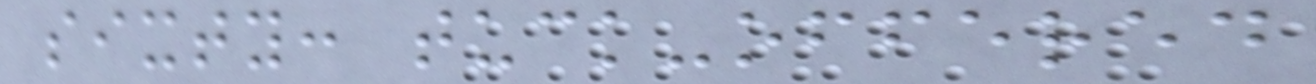sixty: tuck-offered
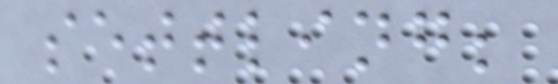settling;
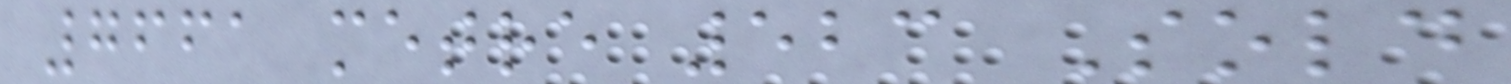7661 metre 523 Sold
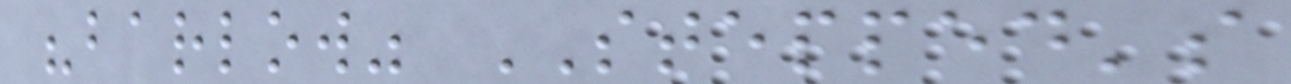"barlow" STEPPED's
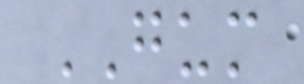GUM
